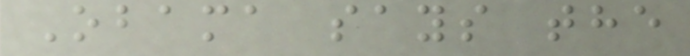Obama says the
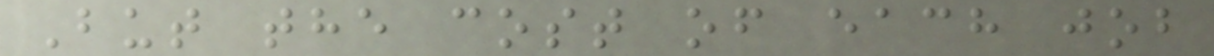But the cost of each job
